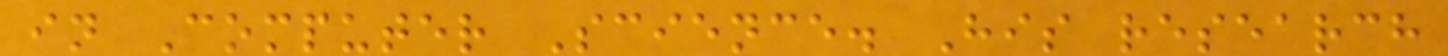in Computer Science. His research
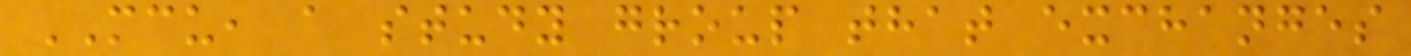MCU, a study group that exchanges
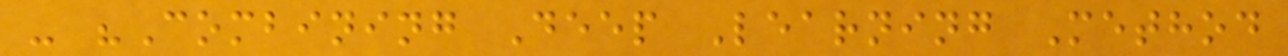- "Combining Deep Learning Method
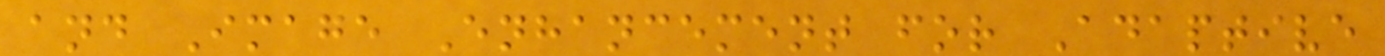and Image Enhancement for Adaptive
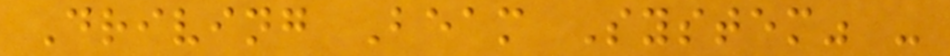Driving Beam System" -
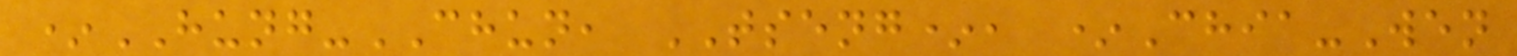*HUNG-CHUN, TSENG*, *Chia-Wen
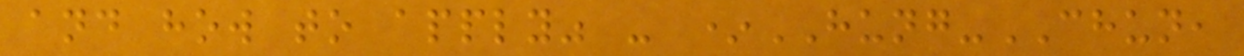and how to apply" - *HUNG-CHUN,
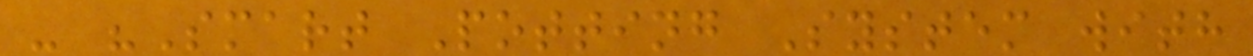- "Smart Potting System with
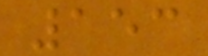153
